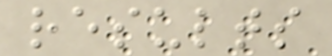results
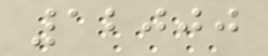12000
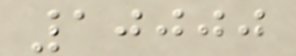10000
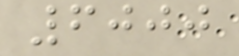6000
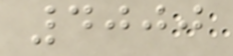4000
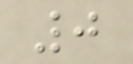0
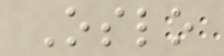Oslo
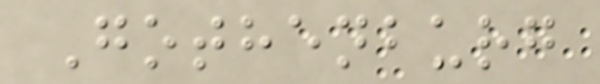Gothenburg
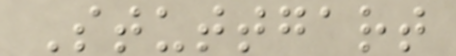Stuttgart
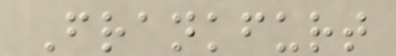Frankfurt
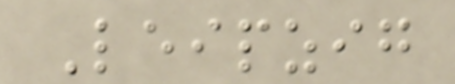Leipzig
